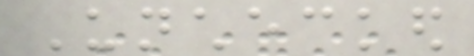Unchecked
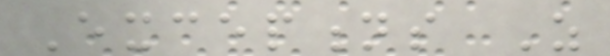Exceptions As
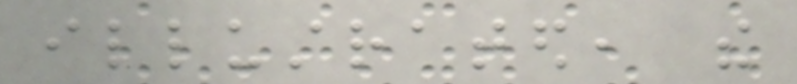illustrated, the
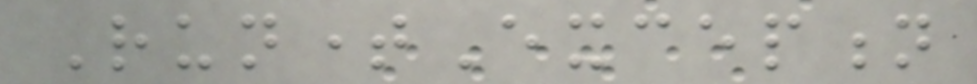RuntimeException
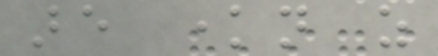are known as
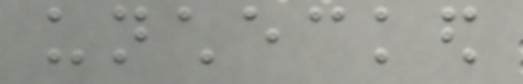unchecked
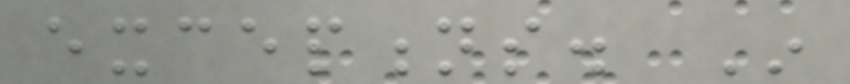exceptions. In
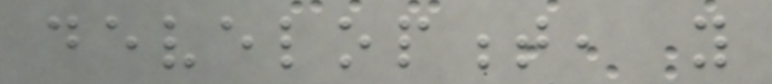development, you
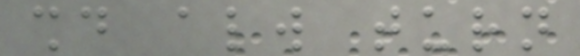should always turn
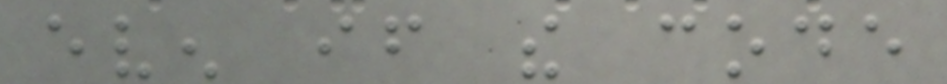even if the code
